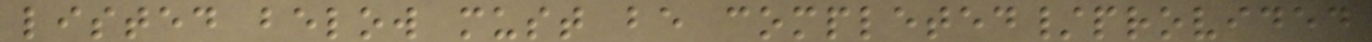listed below must be completed/provided
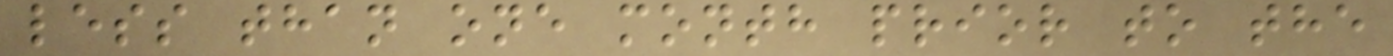less than one month prior to the
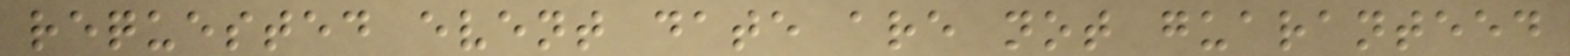requested event date are not guaranteed
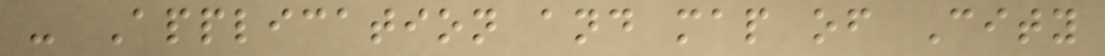- Application and map of City
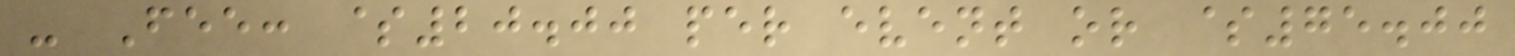- Fee: $20.00 per event or $75.00
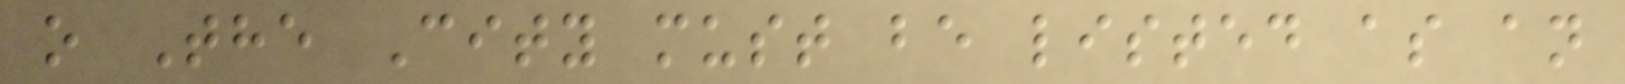o The City must be listed as an
